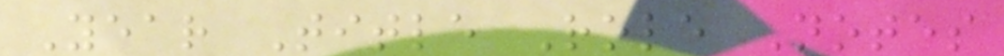Year Title Role Notes
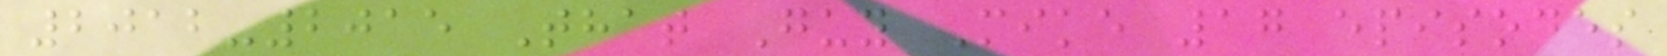2012-2015 That Guy Mike 17 episodes
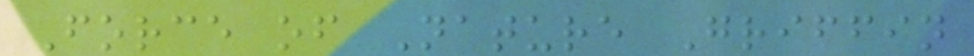Force of Nature Griffin
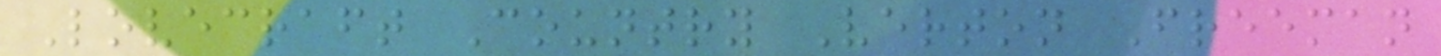Lovecraft Country Verton Freeman
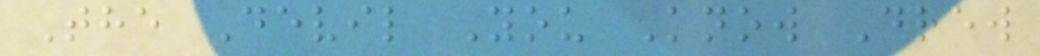The Devil You Know Drew
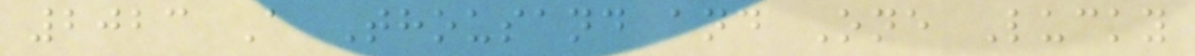2023 A Thousand and One Lucky
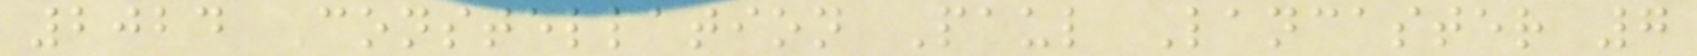2024 Constellation Paul Lancaster 7
